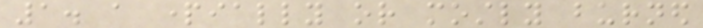1. a partially or mostly burned
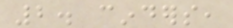2. cinders,
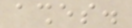ashes.
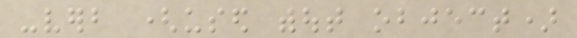-verb (used without object)
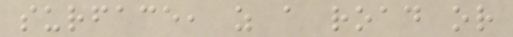surface, as a road or
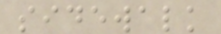sidewalk
